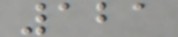121
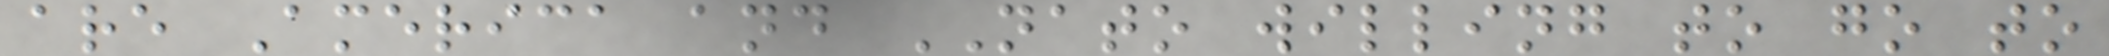are America and NATO willing to go to
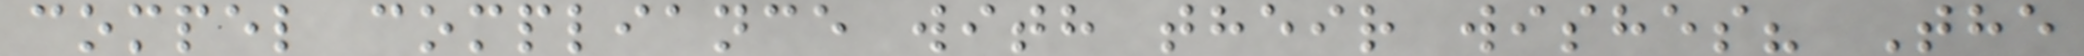compel compliance with their wishes? The
